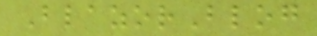BlazorBlog
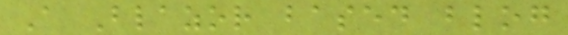A Blazor based blog
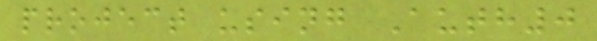project using Auth0
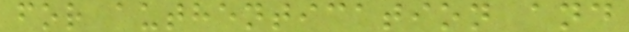for authentication and
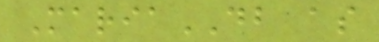MariaDB as
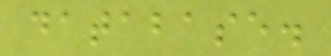database.
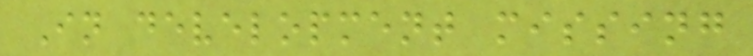In development missing
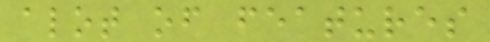alot of features
